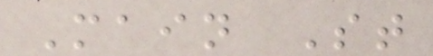Main St
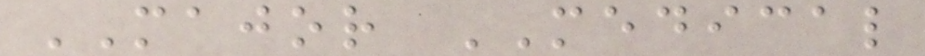MAJOR MEDICAL
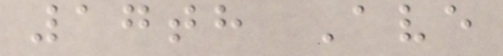17th Ave
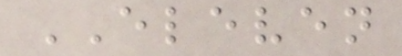ELEVEN
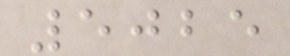5025
